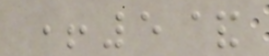+5&
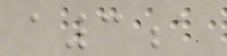a3a
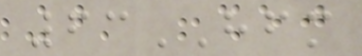63HFM
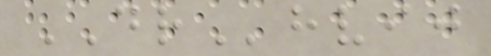DRhvij
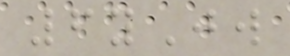6yJw
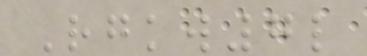Rgkw7l
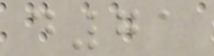d71
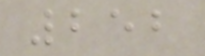252
